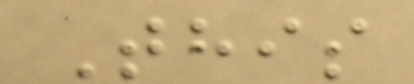This
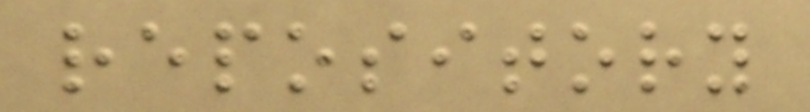repository
